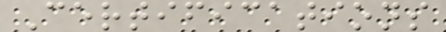Certifications
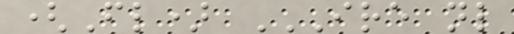(Fl) IRE NL
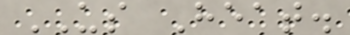US Heat.
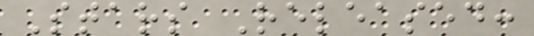Stars Released:
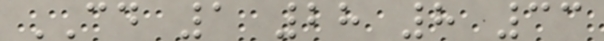CD 1 28 8 33
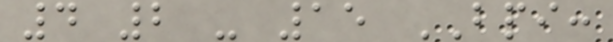4 2 - 15 BPI:
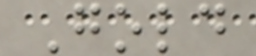Gold
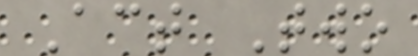Act Two
